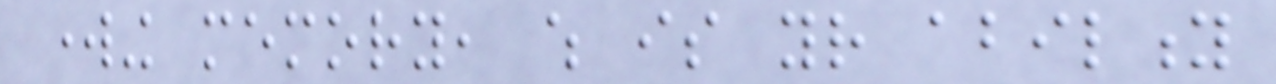working memory, which is your ability
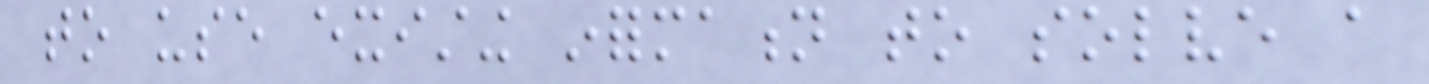to use existing information to solve a
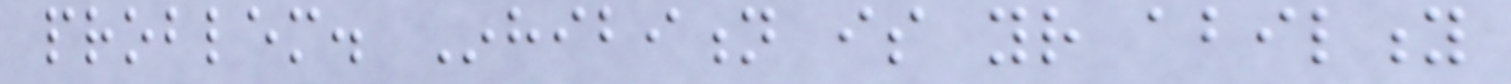problem. Inhibition is your ability
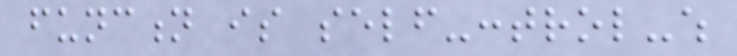function is self-control-which
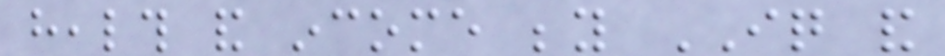health and income beyond IQ and
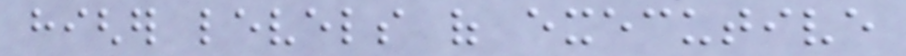higher levels of executive
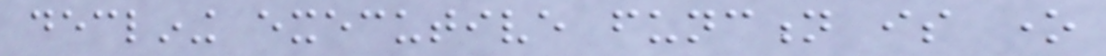declining executive function is one
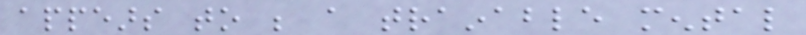appears to be a trainable mental
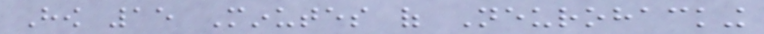How 15 Minutes of Neurohacking
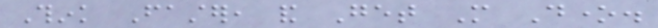Think Faster, and Get More Done.
